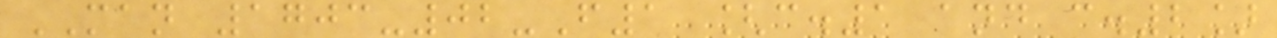MAN 1703-02-F1 [c.1 and c.2]
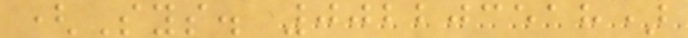(Sys. 002203518)
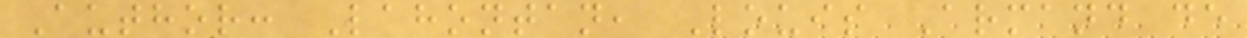Author: Lahontan, Louis Armand de
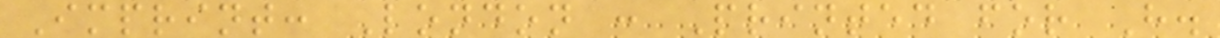Imprint: London : Printed for H.
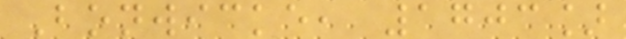Bonwicke, 1703]
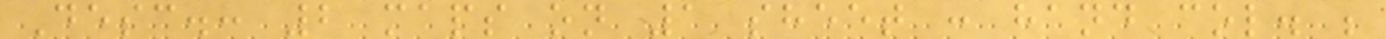Desc.: 2 maps on 1 sheet : hand col. ;
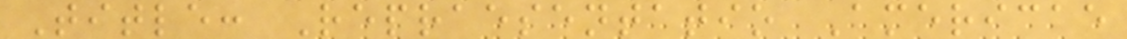Title: Repraesentatio Americae
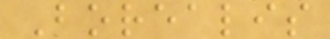Borealis
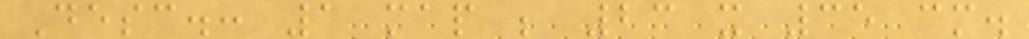Desc.: 1 map ; 23 x 35 cm.
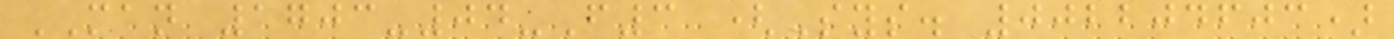MAN 1703-04-F3 (Sys. 002204603)
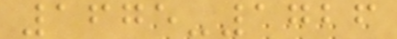1675-1726
